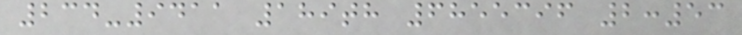234-9411 189th 6855396 2:53
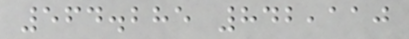564.285 842,110
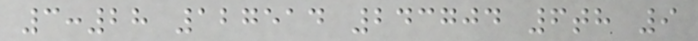3:28 127514 243704 6th 9
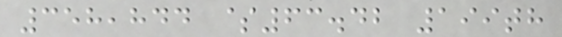358,844 $63.42 199th
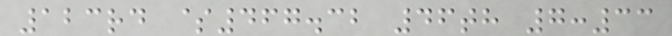123rd $467.32 46th 7:33
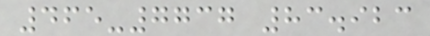465-7737 83.923
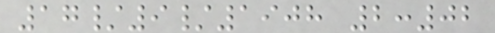17/9/1908 2:02
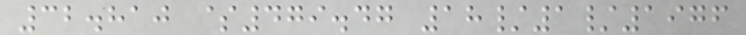32.810 $479.47 18/1/1976
